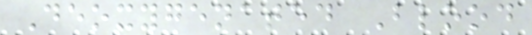Deoxygenated Blood
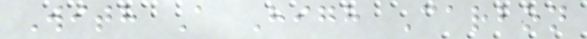With A High Carbon
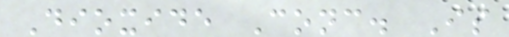Dioxide Conc. Is
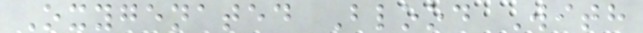Oxygenated Blood With
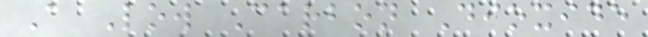A Low Carbon Dioxide
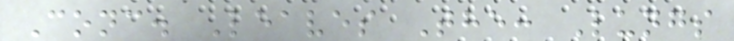Conc. Leaves The: Lungs
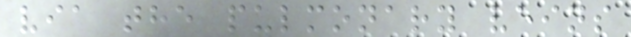via the pulmonary veins
